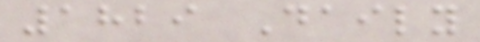1829 Daily
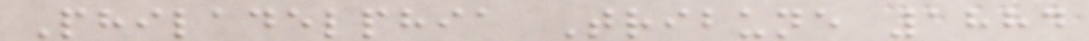Philadelphia Tribune 1884
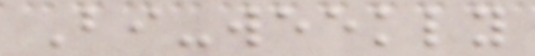Bi-weekly
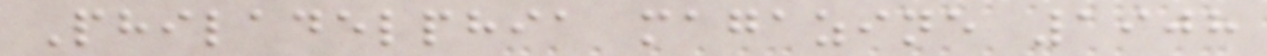Philadelphia magazine 1908
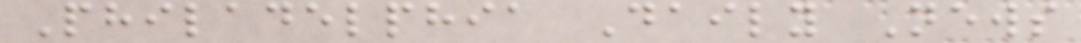Philadelphia Daily News
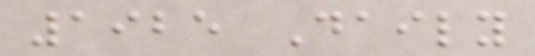1925 Daily
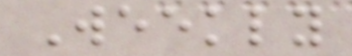Weekly
